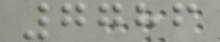7786
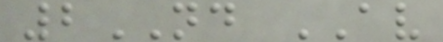2ND AV
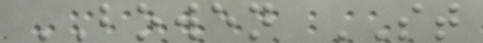BOWEN ST
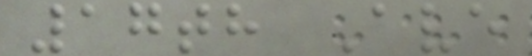17th Ave
